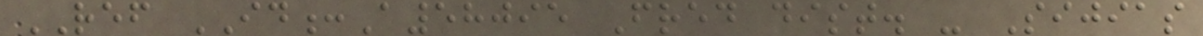REF ID:A58095 Fred dist. - Sijias
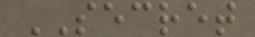SECRET
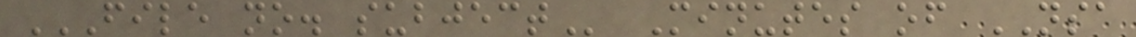FILE NO. SUBJECT Minutes of NSA
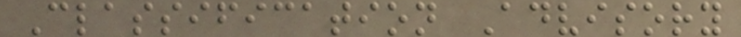Classification Advisory
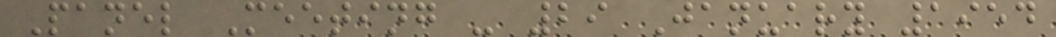Panel Meeting - 29 January 1954
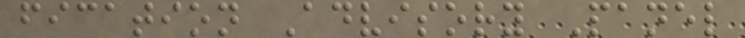fication Advisory Panel
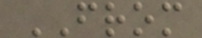FROM
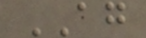AG
